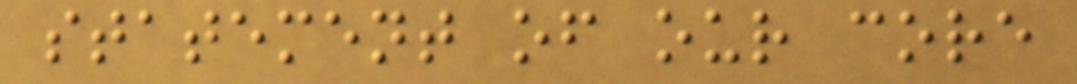statement of our core
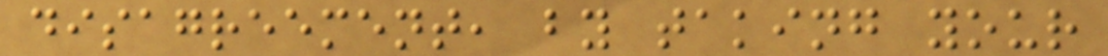disagreement, by taking your
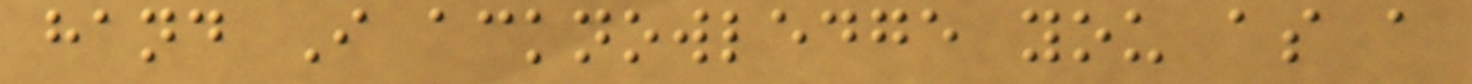hand I acknowledge you as a
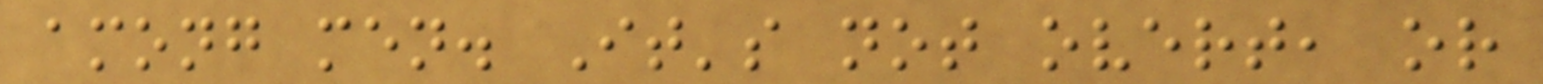among men. It's not overt, or
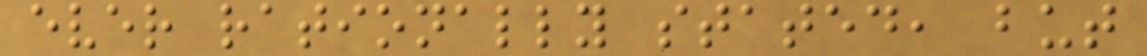ever rationally stated, but
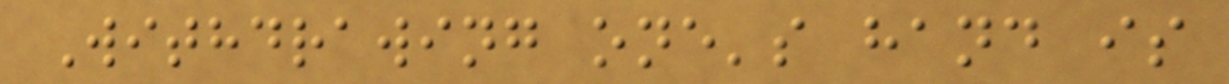Withdrawing one's hand is
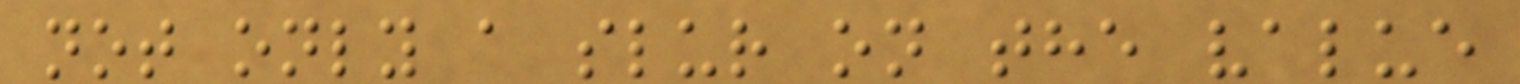not only a slur on the value
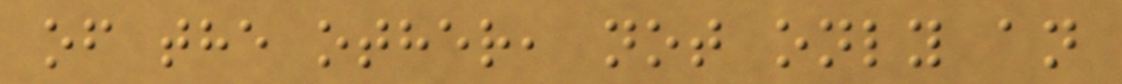of the other, not only an
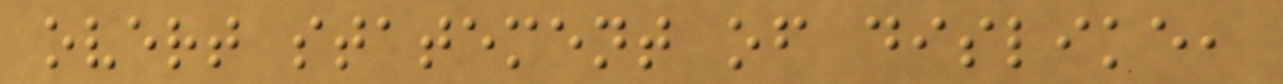overt statement of dislike,
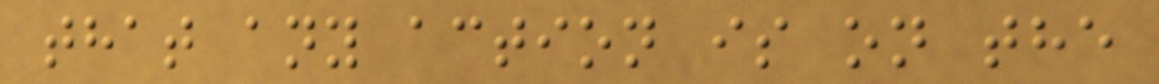that any action is on the
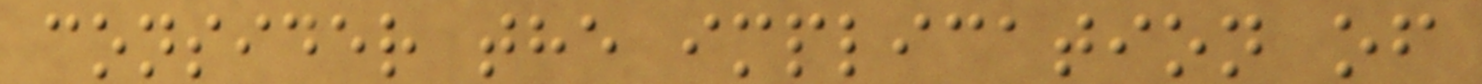consider the implication of
